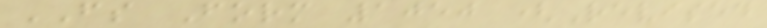FS Form 1050 (Revised
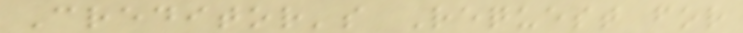Creditor's Request for
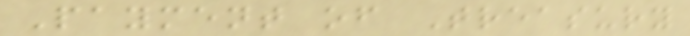Payment of Treasury
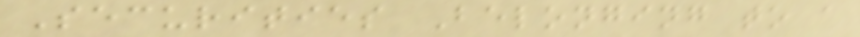Securities Belonging to a
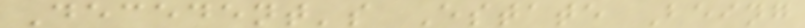Decedent's Estate Being
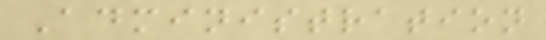Administration
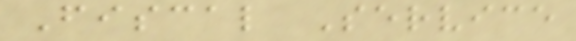Fiscal Service
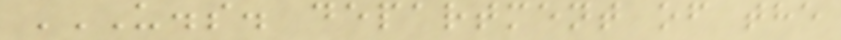U.S. DEPARTMENT OF THE
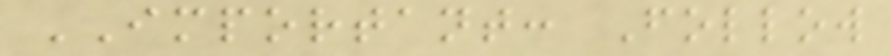IMPORTANT: Follow
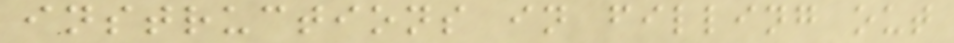instructions in filling out
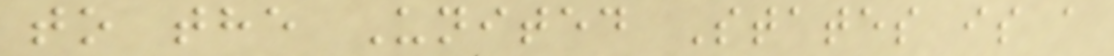to the United States is a
